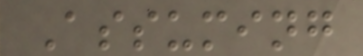Assuming
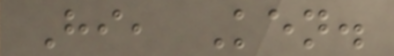Hi, Ken.
